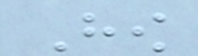How
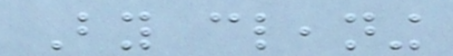By cleaning
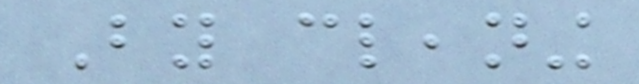By cleaning
